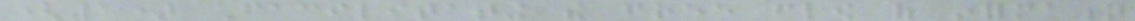(1) Facilitating the free flow of information
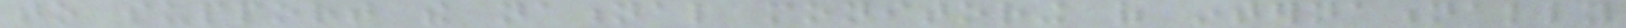to support the national monitoring of internationally
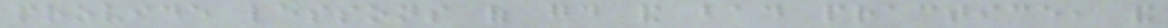provide lessons of good and bad practice, and
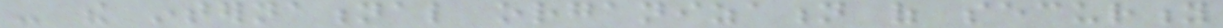- the international organization of security
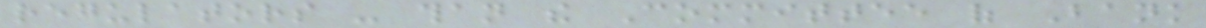regulators - than the Committee of Bank
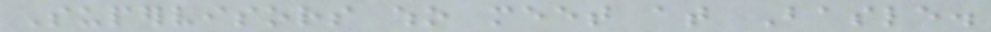Supervisors who meet at Basle.
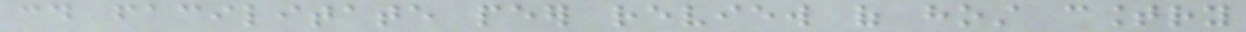could facilitate peer review of host country
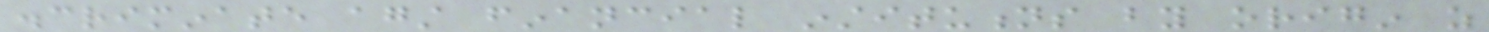discriminate against financial institutions by origin as
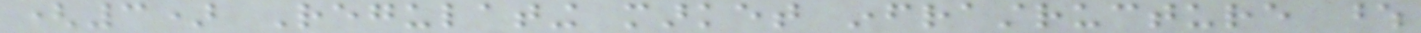(3) Regulating market infrastructure whose
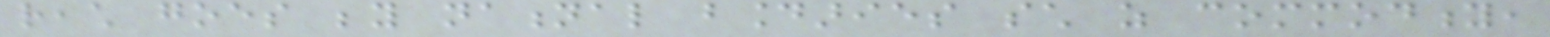reach goes beyond national boundaries such as commodity,
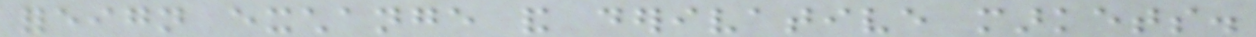foreign exchange and derivative markets.
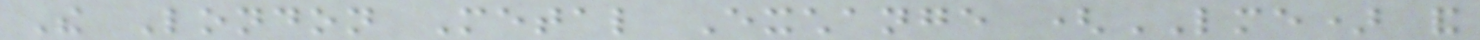The London Metal Exchange (LME) and
